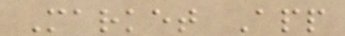Market App
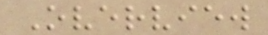Overview
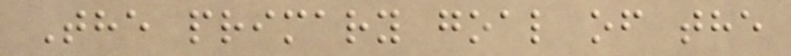The primary goal of the
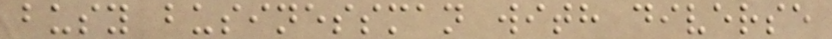busy businessman with diverse
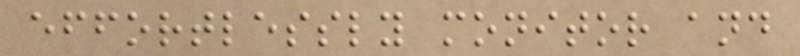effortlessly monitor and
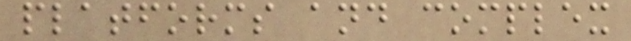platforms and complex
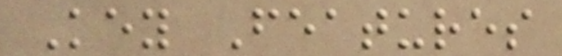Key Features
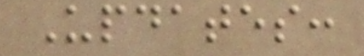Updates:
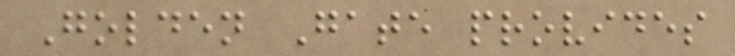Golden Gate provides
